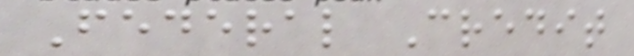Federal Credit
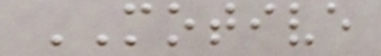MOTIVE
